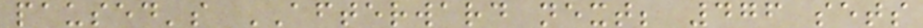paused's AFTERWARD next; 476 sets
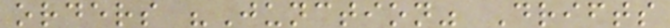orders "Junction" Drifts
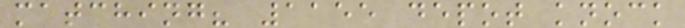matching? 1155 depot knock
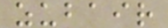zubair
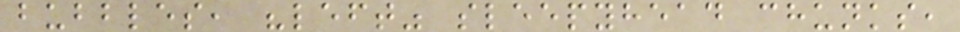bubbles, "left" sleepyhead chunks,
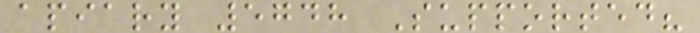apiary 5748 Supported?
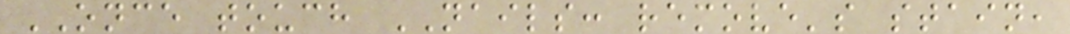ONCE touch NAILS: remove's stain,
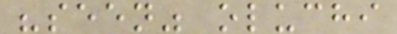"seen" oluchi
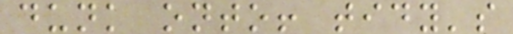dunk onto! tidy's
